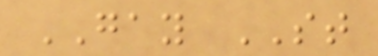GAY ST
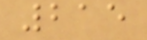215
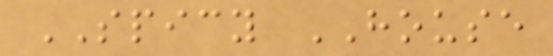SPICY HOUSE
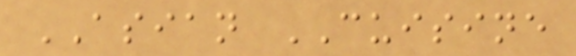ASIAN CUISINE
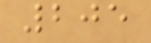205
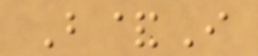B&I
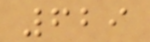629
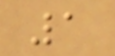1
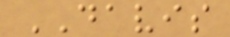DAVIS
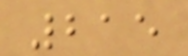215
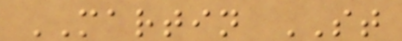MARTIN ST
